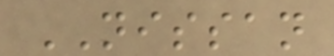NISSAN
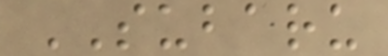SUBARU
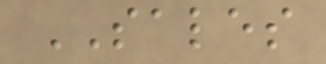SALES
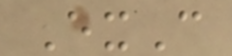ExC
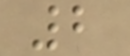2
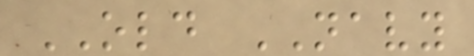OLD NAVY
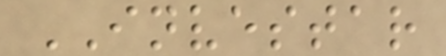INVESTAR
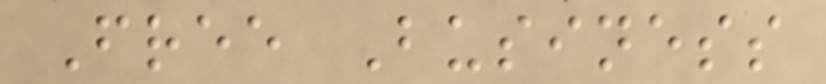Free Business
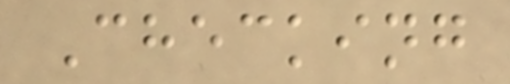Checking
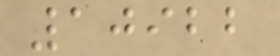10922
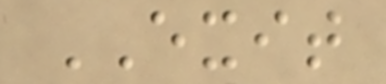EXIT
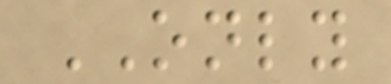ONLY
